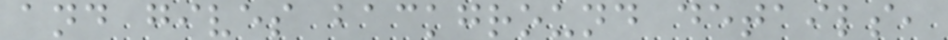and gives background details,
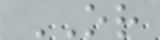OR
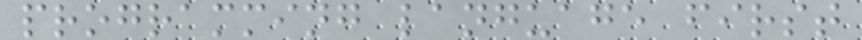programming language first
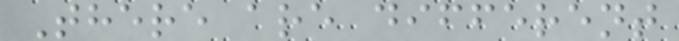There are different
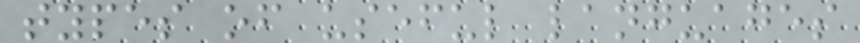types of useful languages
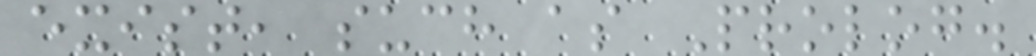exist, such as Prolog.
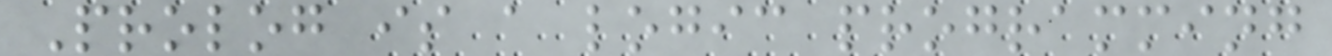Prolog is a logic programming
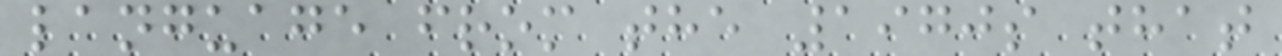language from the 1970s that
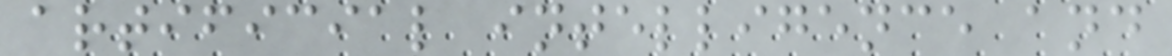artificial intelligence and
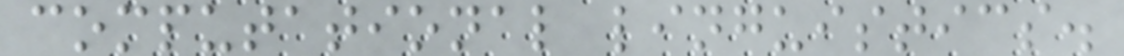computational linguistics.
